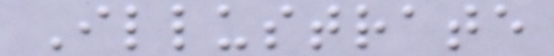Illustrate
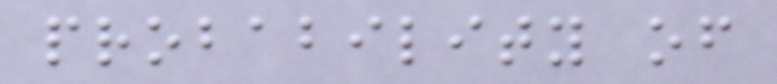probability of
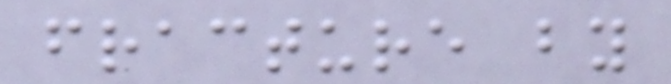fracture by
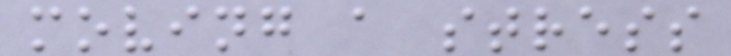moving a stress
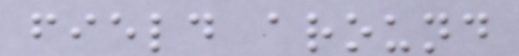field around
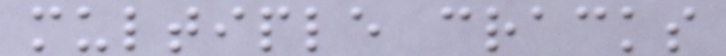multiple cracks
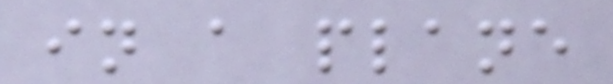in a plane
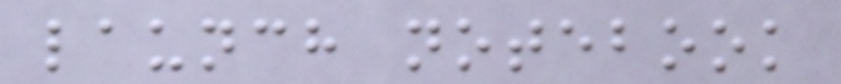launch notebook
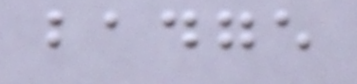badge
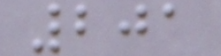201
